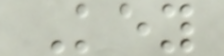Key
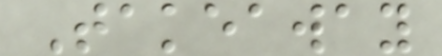Takeaway
